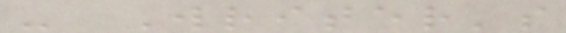- Writer's
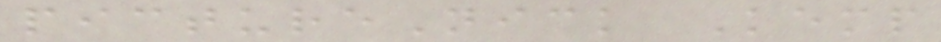pictureNick Kemp
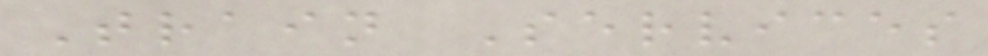Train Services
